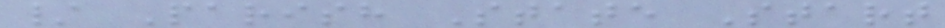/ Parish State Start
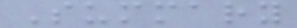Summary
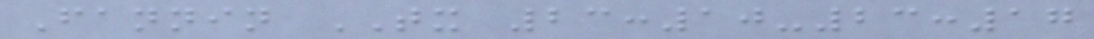Fannin TX 23:10-23:17
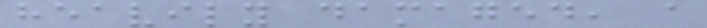heavily damaged, a
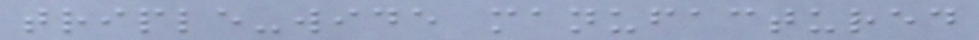triple-wide manufactured
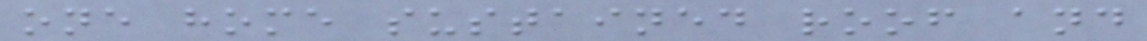one home sustained roof and
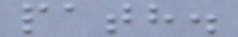path.
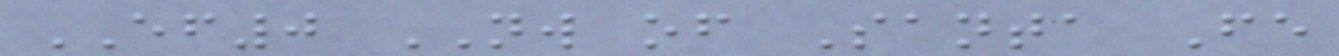EF0 NW of Santa Fe
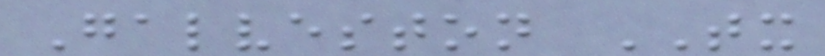Galveston TX
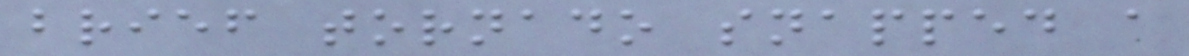brief tornado snapped a
